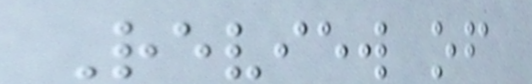Review of
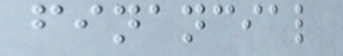financial
